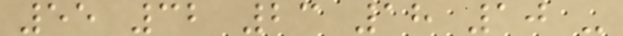55 32 23 18 10 -
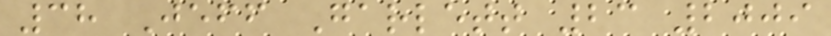38 Jeff Garlett 23 2009
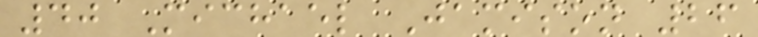40 Michael Jamison 26
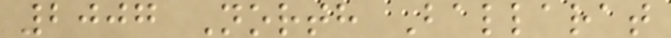2007 North Ballarat
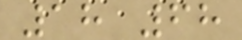18 68
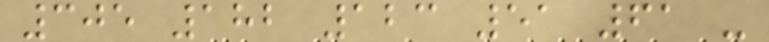305 182 123 51 61 -
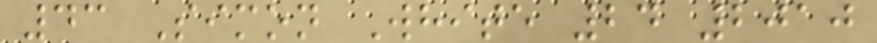43 Simon White 24 2010
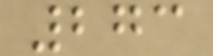273
